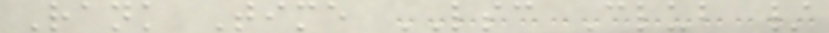Rank Time LSC Club /
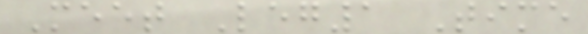Meet Leg1 Time
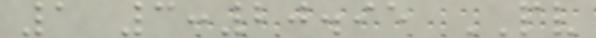1 3:20.95 PV
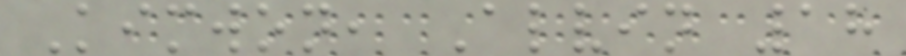Kimwon, Alvin 18
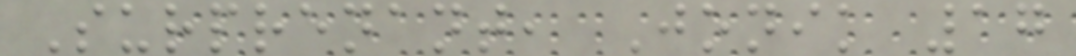Surprenant, Jonik 17
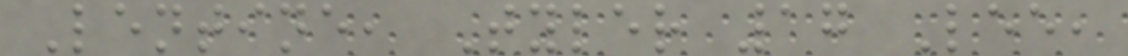Lentine, Tyler 17 Lee,
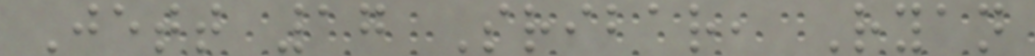Jett 17 Sribar, Ryan
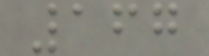167
